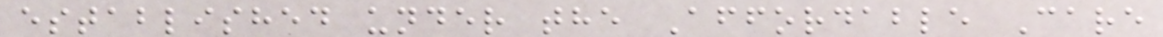established under the Affordable Care
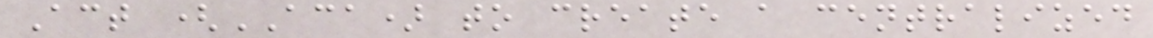Act (ACA) to create a centralized
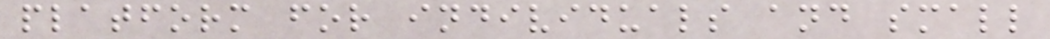platform for individuals and small
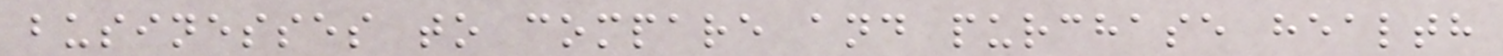businesses to compare and purchase health
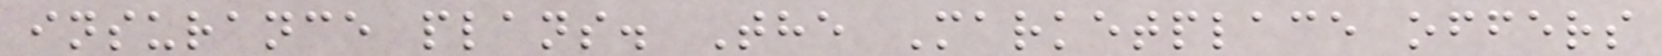insurance plans. The Marketplace offers
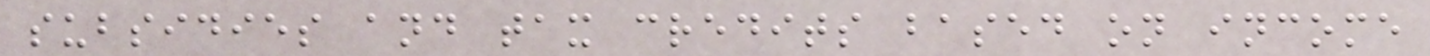subsidies and tax credits based on income
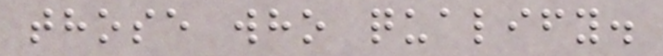those who qualify.
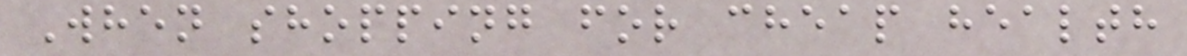When shopping for cheap health
